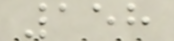158
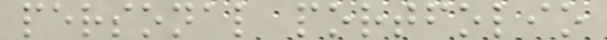personal portfolio
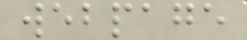webpage
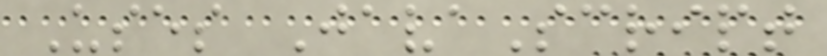Uses JavaScript
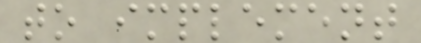to implement
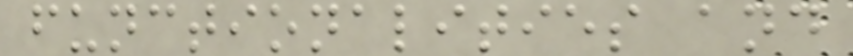functionalities and
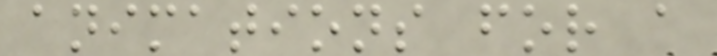animations for a
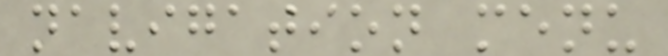navigation menu
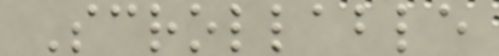Scrollable
